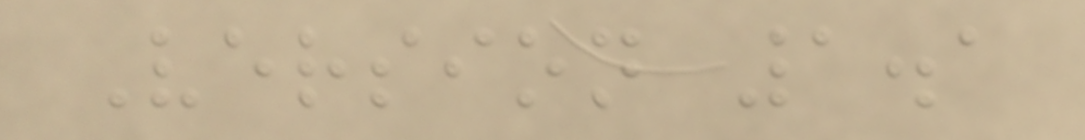Version 1.1
